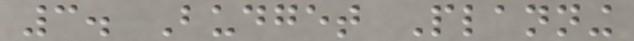3. Budget Planning
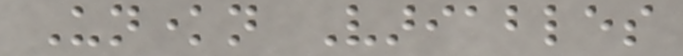Unknown Variables
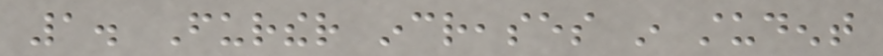1. Further increases in student
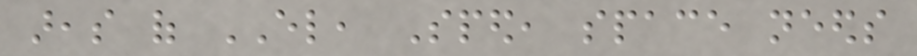areas of EL, Sped, space needs
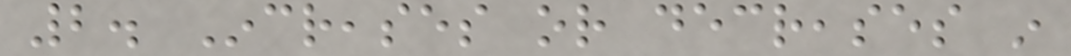2. Increases or decreases in
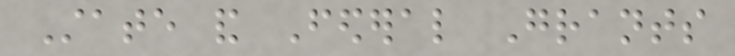State and Federal Grants
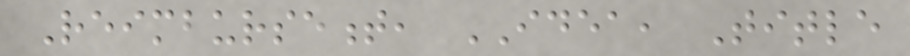Reimbursement, IDEA, Title
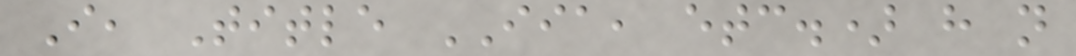I, Title IIA, etc.) have not
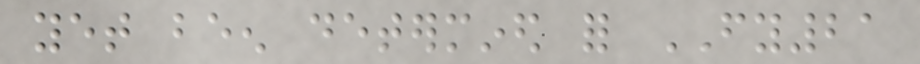yet been determined for FY21
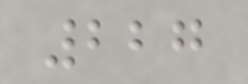227
